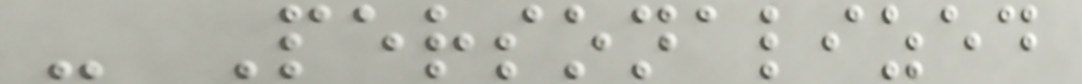- Personalized
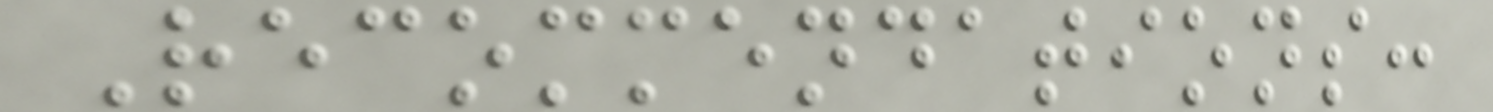Recommendations:
